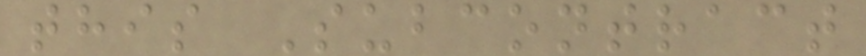this Subcontract
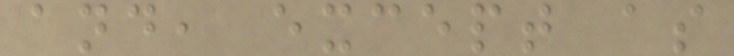and, except as
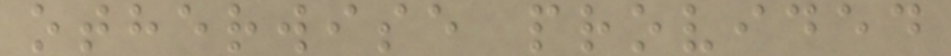otherwise provided
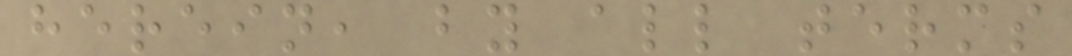herein, by all terms
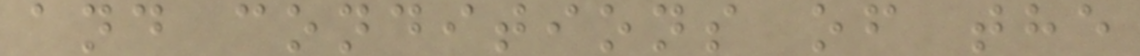and conditions of the
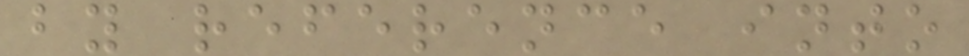by reference into
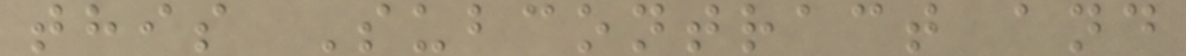this Subcontract and
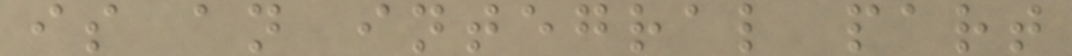is an integral part
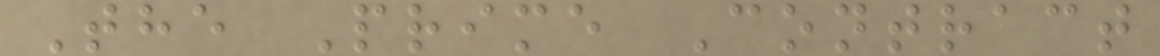The Prime Contract
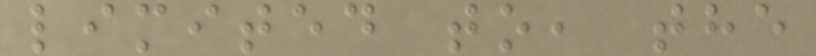limited to, the
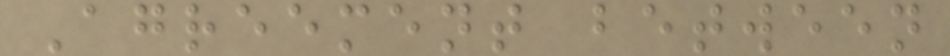Agreement between
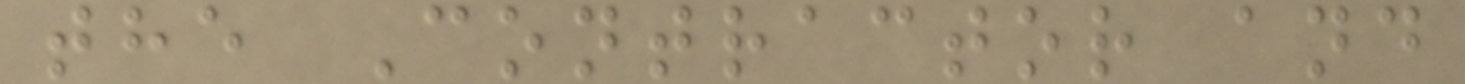the Contractor and
